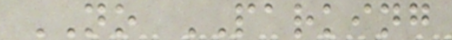NO PARKING
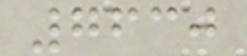7630
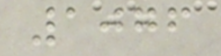1076
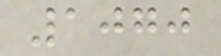1070
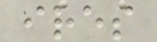ires
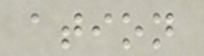ation
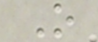O
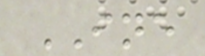INE
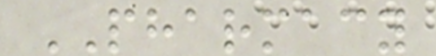PHARMACY
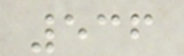536
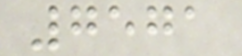7571
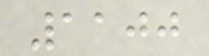1100
